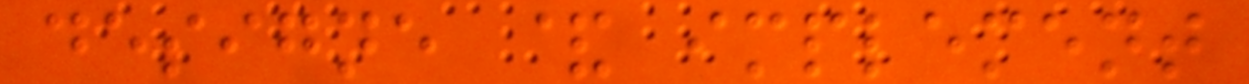designe & implement
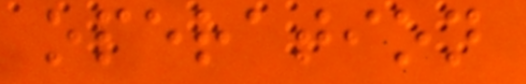operation
